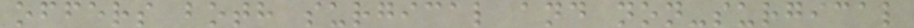offers both surgical and non-surgical
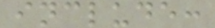include:
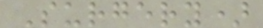Surgery)
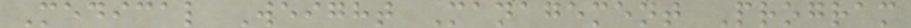Medical Weight Management Program
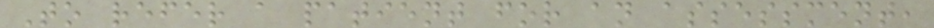To refer a patient for an assessment,
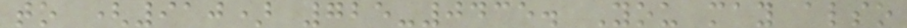to (910) 725-0435. You may also
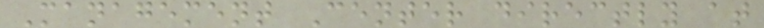Management Center directly at
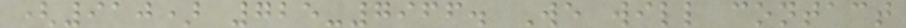(910) 725-7966. We will contact
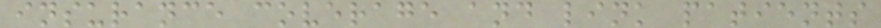insurance coverage and link patients
